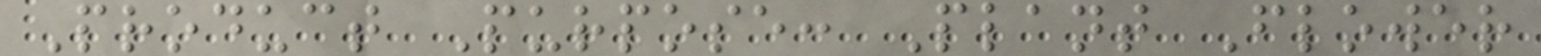Product Purpose: Plant Flower
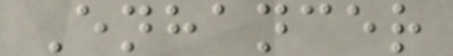Enhancer
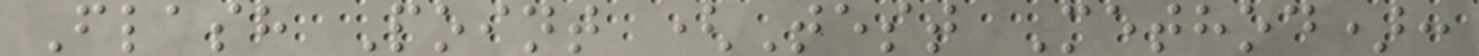Flash Point (Test Method):
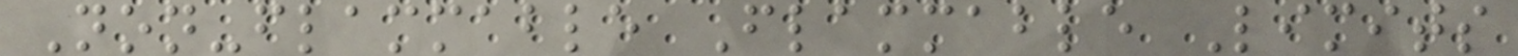Non-flammable Flammable Limits
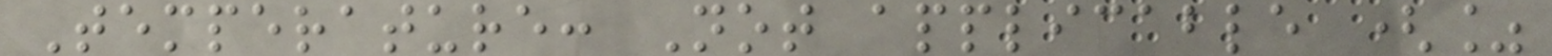Temperature: Not applicable (%
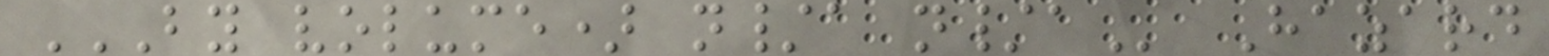BY VOLUME) N/A N/A Hazard
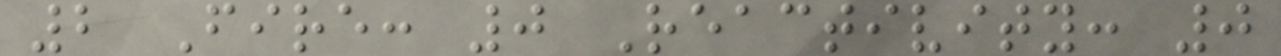2 Fire: 0 Reactivity: 0
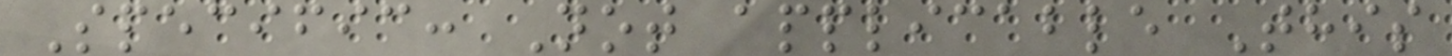Specific: Not applicable This
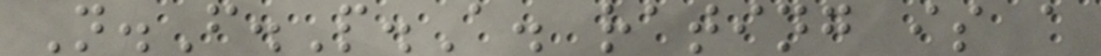N.F.P.A. rating is a
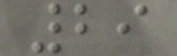29
